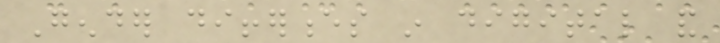Gender differences in digital and
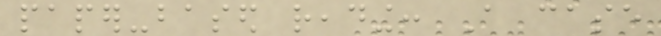paper-based reading: A case
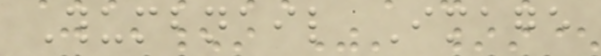Thumbnail Image
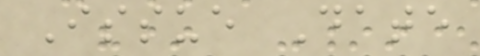Issue Date
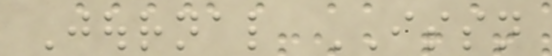Journal ISSN
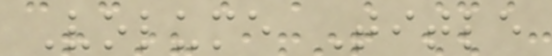Volume Title
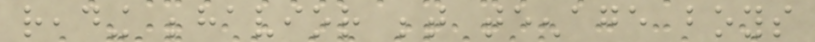reading behavior between teenage boys
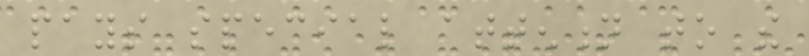pays special attention to the
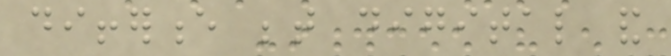difference between digital and
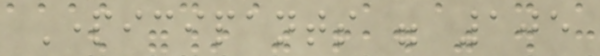Participants were 105
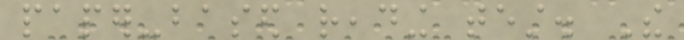paper-based reading test. The
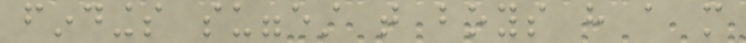findings suggest that boys have a more
